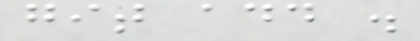git add .
